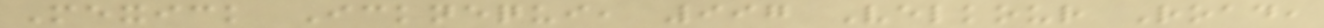Mexick Icknequi, 997 Velkour Road,
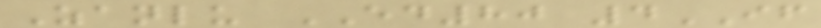Zanlu ED80 4IF
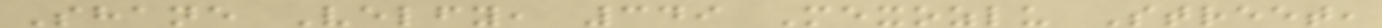Shane Velfy, 349 Mexozlu Street,
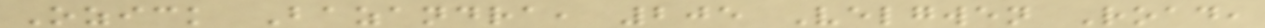Ozick Bazandra, 205 Velgwen Road,
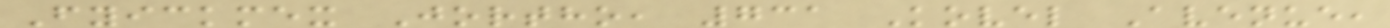Fyickmex Jortho, 731 Kovel Avenue,
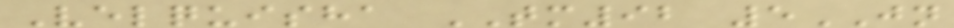Velquisha TM92 5JN
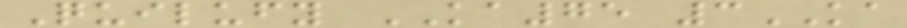Quilufy KA75 3KA
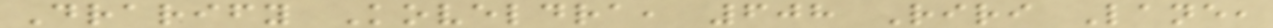Drarify Koveldra, 608 Riri Lane,
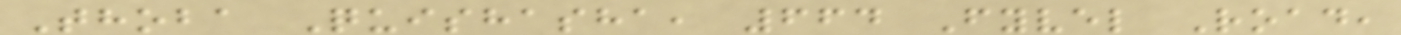Thoba Quishasha, 664 Fyvel Road,
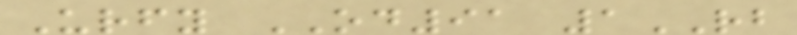Urfy OD91 1RB
